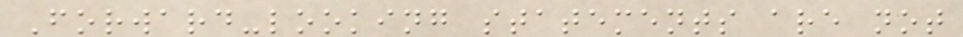Forward-looking statements are not
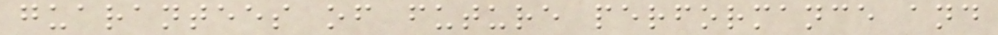guarantees of future performance and
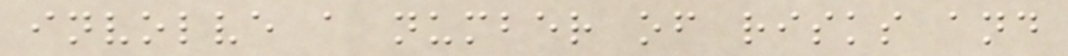involve a number of risks and
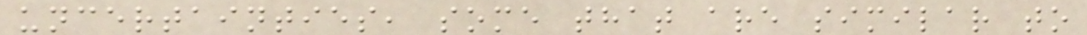uncertainties, some that are similar to
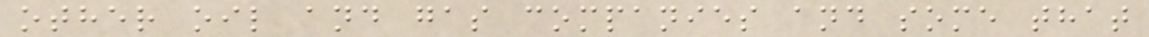other oil and gas companies and some that
